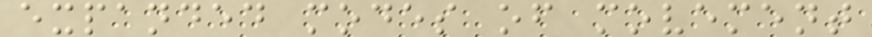expanded modes of movement
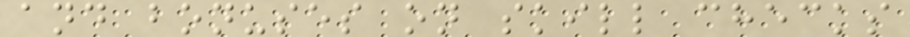and bonuses on skill checks
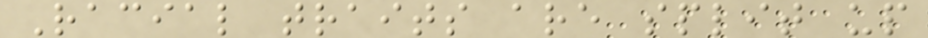Racial traits are split up
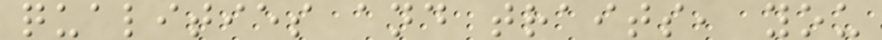qualities and traits, you
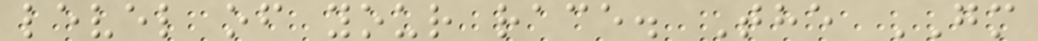level of your race. The GM
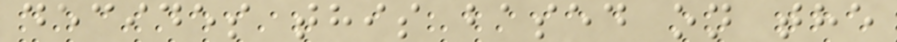decides this based on the
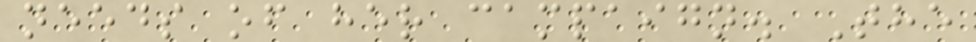needs of her campaign. The
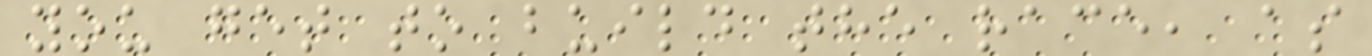you get to build the race, as
